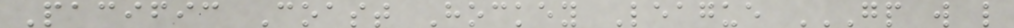Pacific Coast Hockey League GP W L
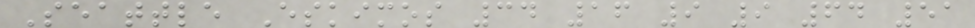Seattle Eskimos 34 16 9 9 64 51
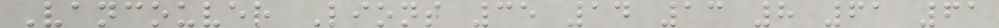Vancouver Lions 35 14 13 8 61 61
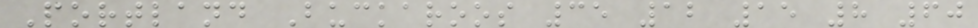Portland Buckaroos 35 12 15 8 60
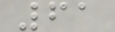61
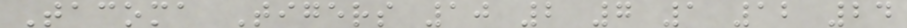Tacoma Tigers 10 2 7 1 12 24
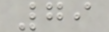79
